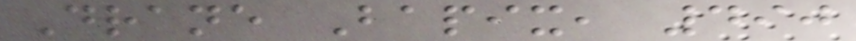Drane Bapix, 490
